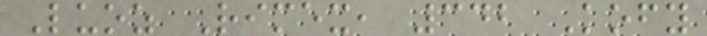Luoz Rimex, 342 Kofy
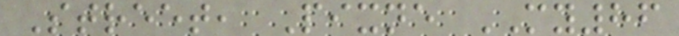Street, Pixne MY86
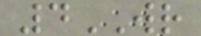4WR
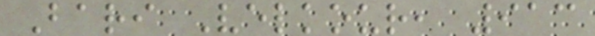Bari Velkour, 913
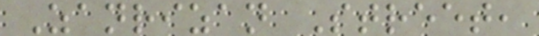Zanrizan Street,
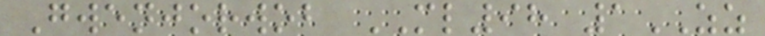Gwenjorwob ML98 1ZZ
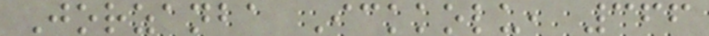Jorzanba Ickkolu, 366
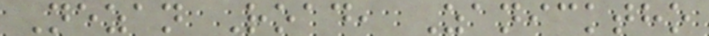Nezan Road, Zanicktho
